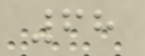68
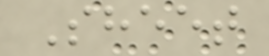Sheet
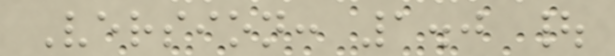Version: 1.0 |
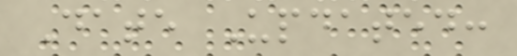Date Updated:
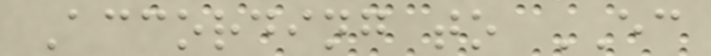According to EC
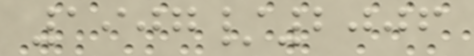1907/2006
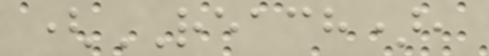(REACH),
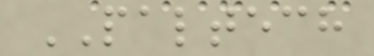PALTECH
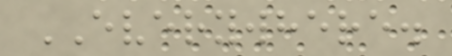EVERYWHERE.
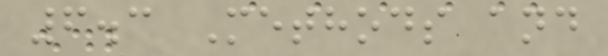6.3 Methods and
